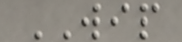WIP
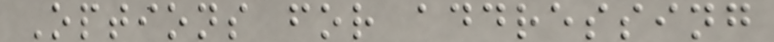Options for addressing
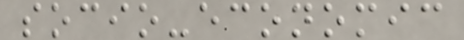socio-economic
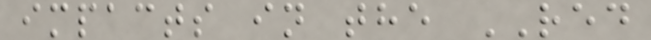impacts in the RED
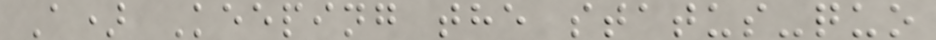A) Keeping the status-quo
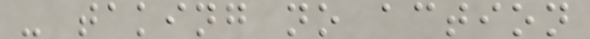- taking no action
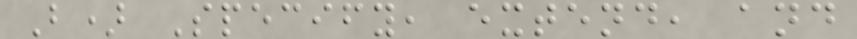B) Specify, extend, and
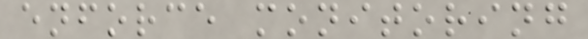enforce monitoring
